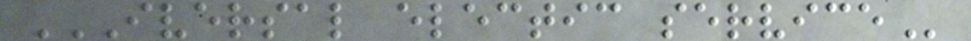IVERSAL ELECTIC SERVICE
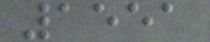1551
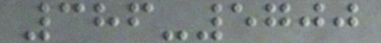386-5700
